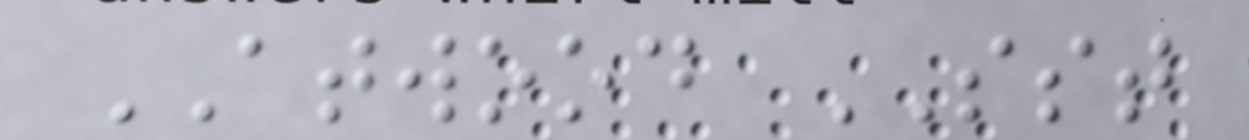ATWOOD SST
